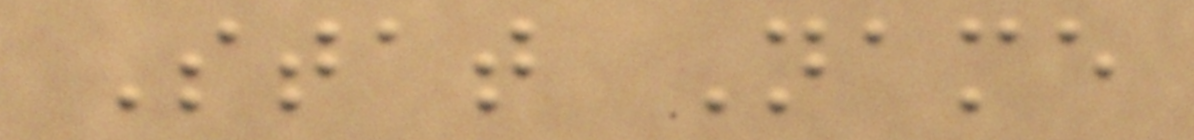Stat Name
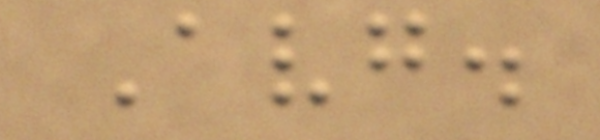Avg.
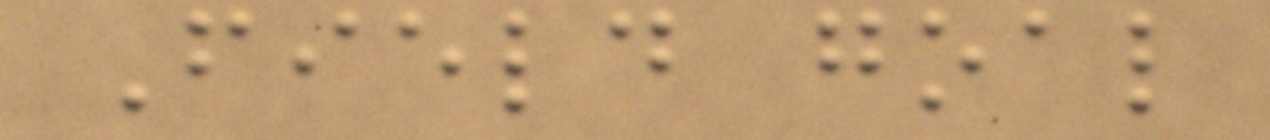Field goal
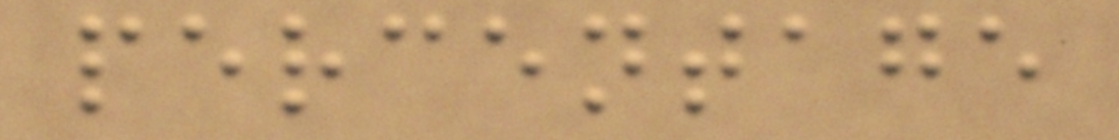percentage
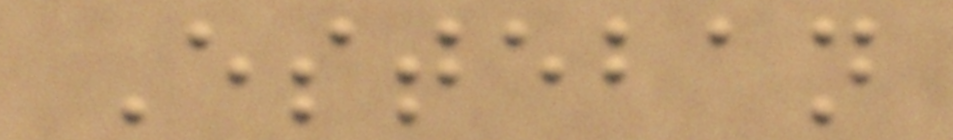Esteban
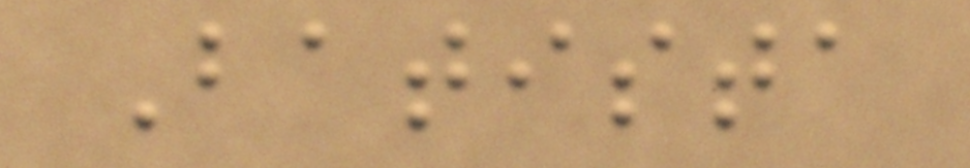Batista
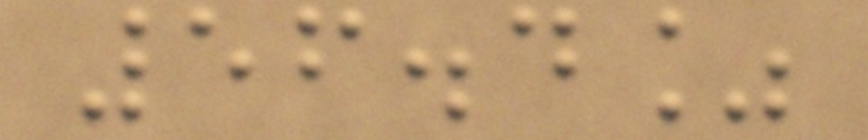56.4%
